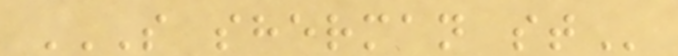S SHERMAN ST
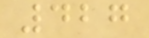427
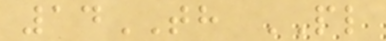14TH PL
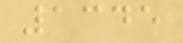1345
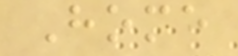Home
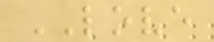LOVE
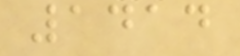1414
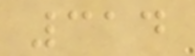314
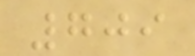709
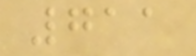711
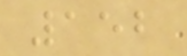152
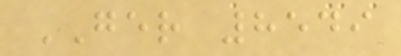GER 8549
